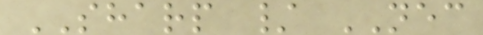SHARP / NEC
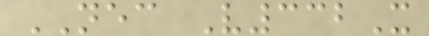NEC V332X
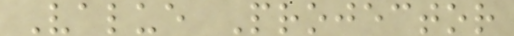Value Projector
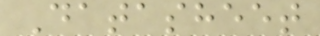Datasheet
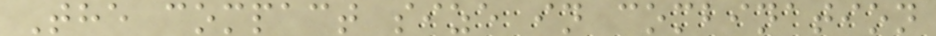The compact size in combination
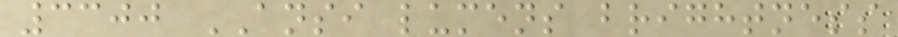3300 ANSI lumens brightness
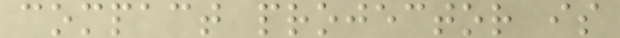compact projector is
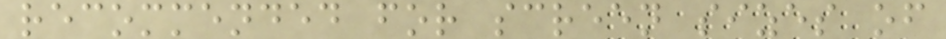recommended for screen sizes of
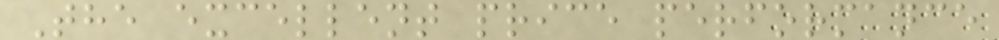The excellent price performance
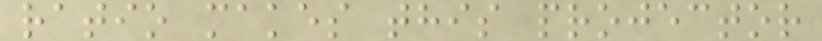ratio makes this projector
